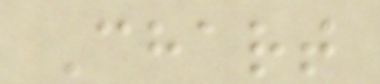Chart
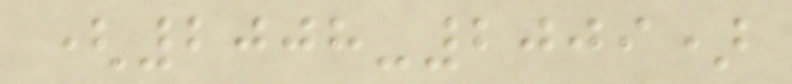(2008-2009)
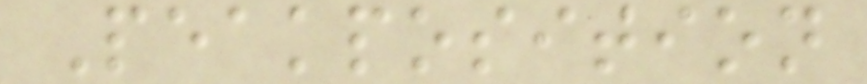Peakposition
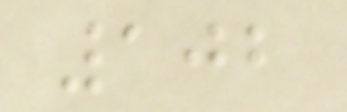102
